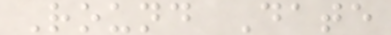Round Date
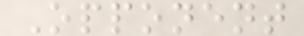Opponent
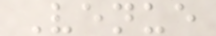Venue
